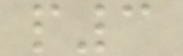p3
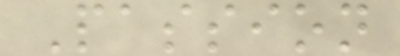Passion
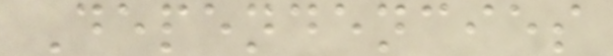Dependencies
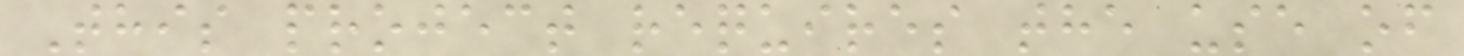This project requires the use of
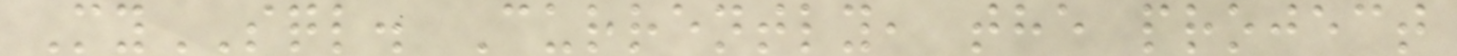MySQL. Currently, the project
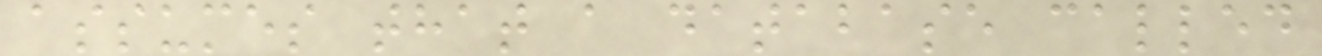assumes that a database called
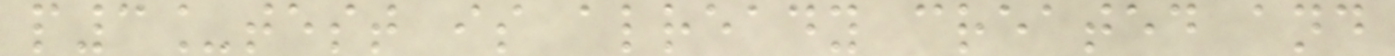p3_test is already created and
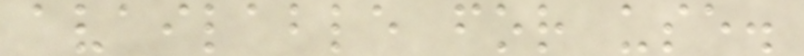available for use.
